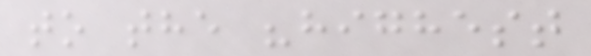to the "highest
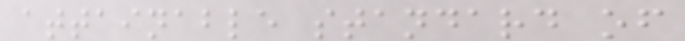attainable standard of
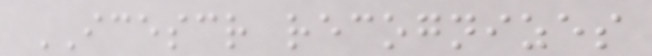ICESCR recognizes
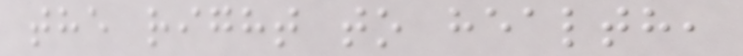the right to health,
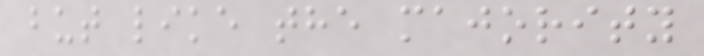but like the majority
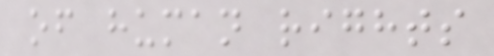of human rights
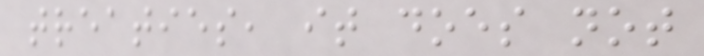treaties, it does not
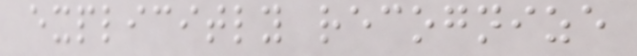explicitly recognize
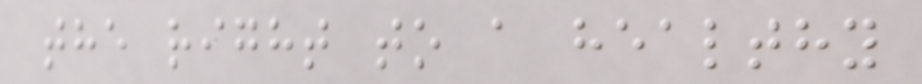the right to a healthy
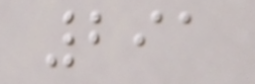291
